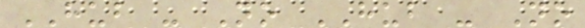HUB - No HUB - No
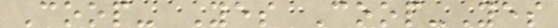Coop- Yes Coop-Yes
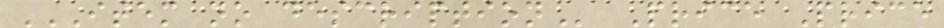ITEM NO DESCRIPTION Price Price
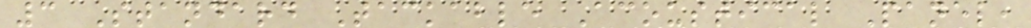3 Standard Tackable Acoustical Panel,
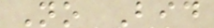No Bid
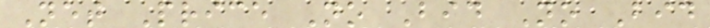Net Price No Bid No Bid
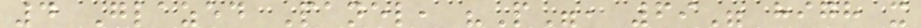4 Glazed Panel, "P", 69" high x
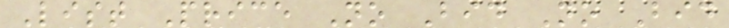List Price No Bid No Bid
